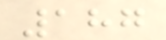187
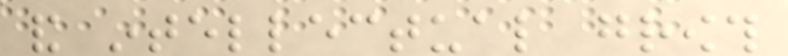and intellectual growth
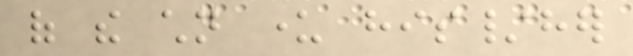of the children under his/her
